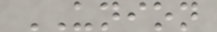UNION
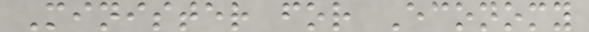Minister for Economy
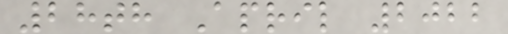28th April 2022
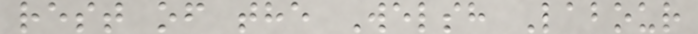rest of the Welsh Labour
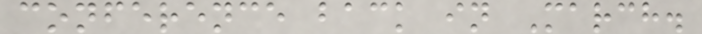conference back in March.
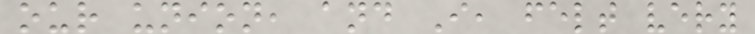our union, and I, felt very
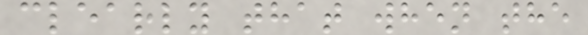clearly that when the
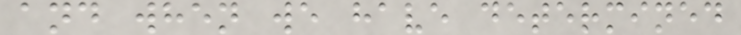and when we have determined
